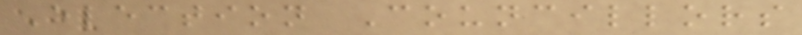Election Councillors
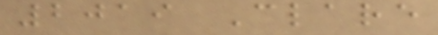2019 Clare
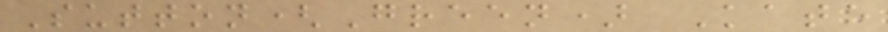Sutton(Green) Kate
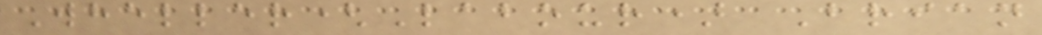Wheller(Labour) Brian
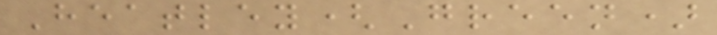Heatley(Green)
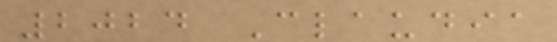2024 Claudia
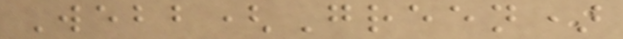Webb(Green)
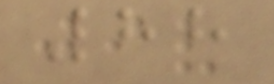88
